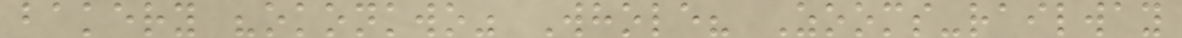bakery "okonkwo" Whole? Zooms-railway
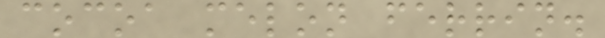cocoa melon ferrin.
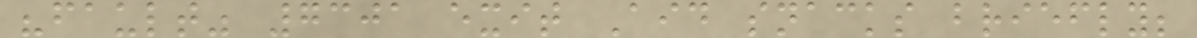"fault" 7301 exit Aid snacks briefly;
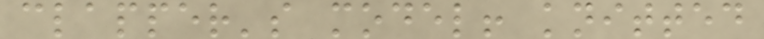clapper's model! knitted
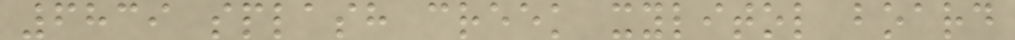6839 splash creek xylitol board
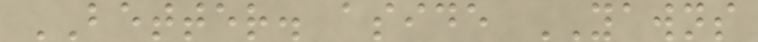BETTER. aside YAWNS
